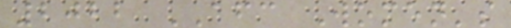2022 AFC Women's
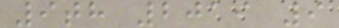9th 2019 9
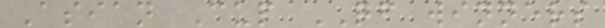Asian Cup QF winners
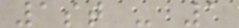1st - 1
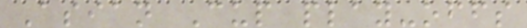Asian Cup play-offs
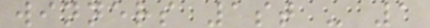winners 1st - 1
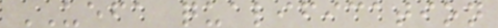UEFA qualification
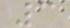3
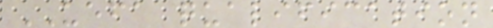UEFA qualification
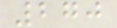270
